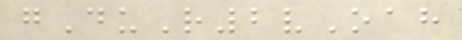gDuR2vOah
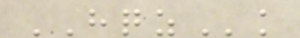HQZk
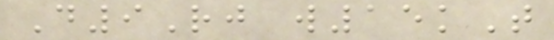D9Rj w15kT
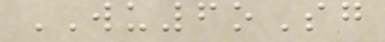WU6oSg
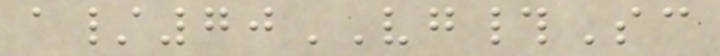a/70VG#Sc
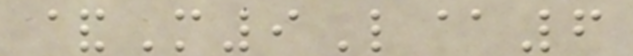&M9L@6
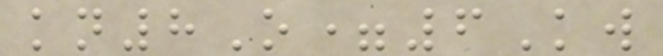kn8O=6Kw
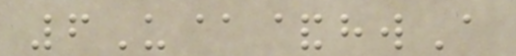6U@&hwA
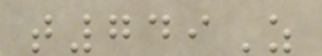t749Z
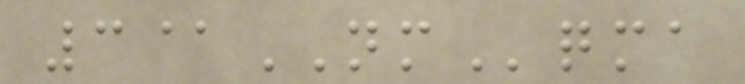3@NMqma
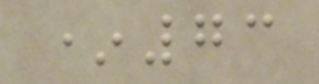*73
